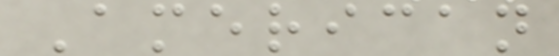American
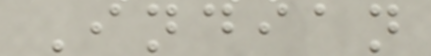Indian
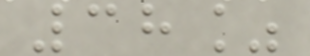38%
